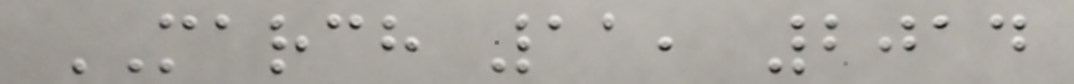MARCH 11, 2014
